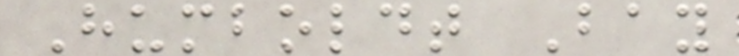Humboldt Bay
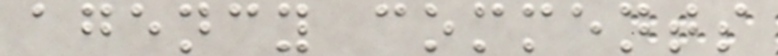agency comments
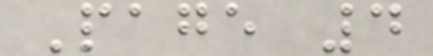Page 4
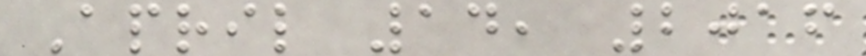April 14, 2016
